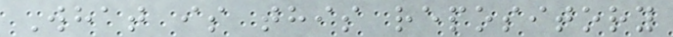What is this repository
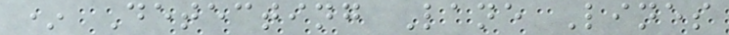* Detecting Lane Lines
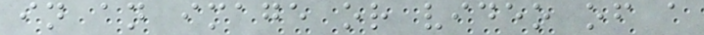in an image or video of a
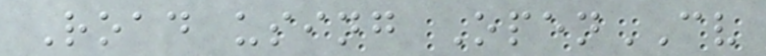Road using OpenCV
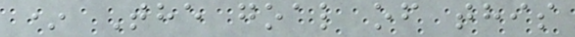* The goal of this
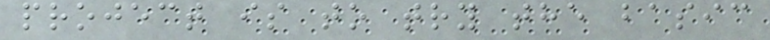project is to try the basic
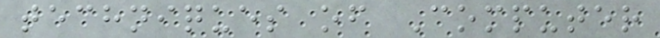techniques of Computer
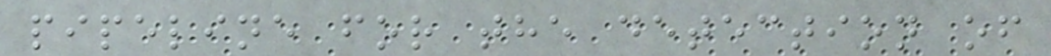pipeline for the detection of
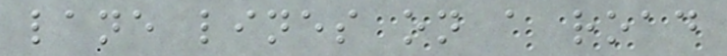lane lines on a road
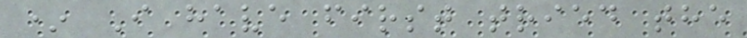* I have first tried the
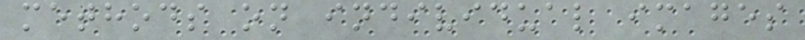methods on individual images
